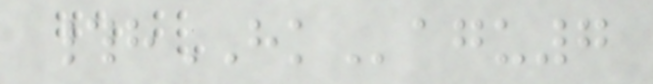#hHKagu7
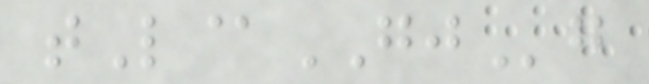tL@GJg
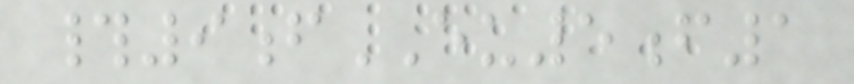#9fEU5f1
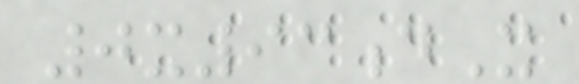0x93dX
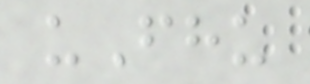uFhu
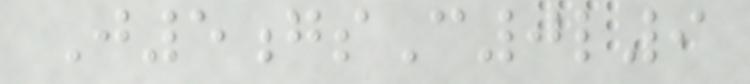J5gsC0l9
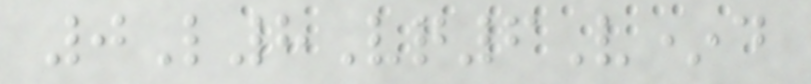0L8Vq6V*d
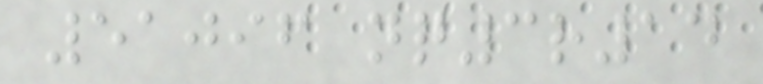51096 nq3r14
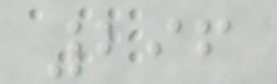296
